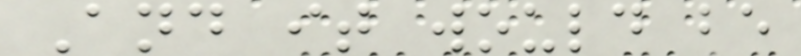And it would be
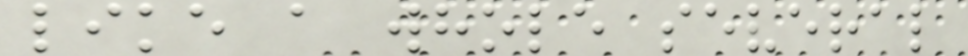like a whole several
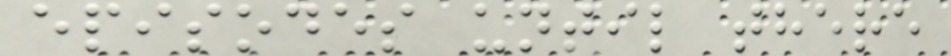episodes until there
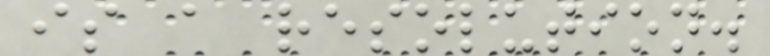is a resolution.
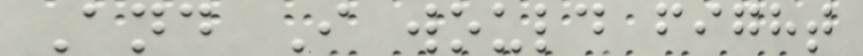And I would fight
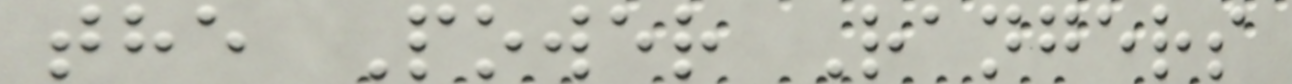the Power Rangers
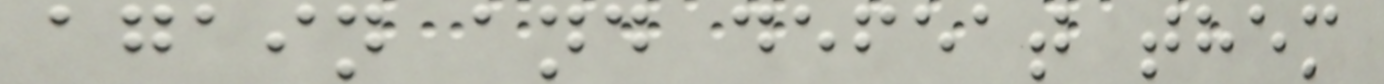again and defeat them
